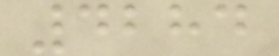4284
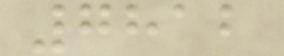7812
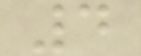4
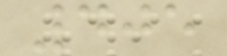405
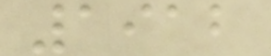1912
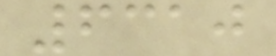6310
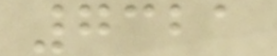7321
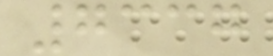7337
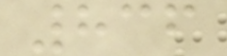836
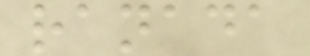ranada
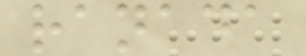ranada
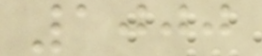1000
